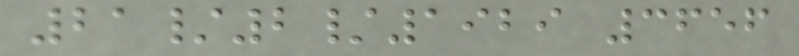21/2/1929 3656
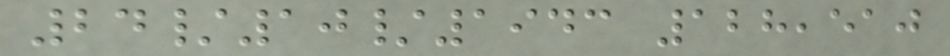24/10/1943 128,510
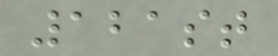121st
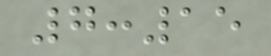7:15
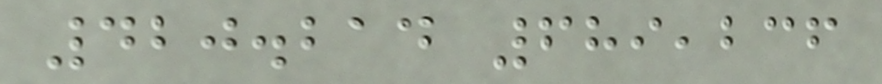420.214 689,236
